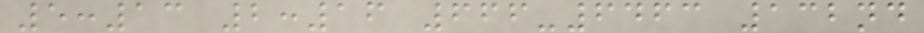5:13 2:16 666-6463 132nd
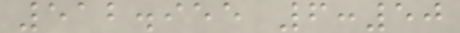512.955 6:50
